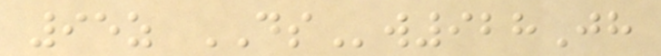95z DSw928Jh
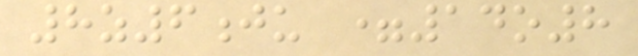8z6ju =14o8
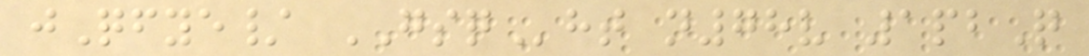jQfye/ GSQht n78v 1pbQ
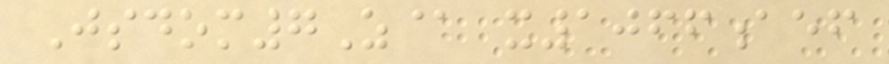Jsdom7Z@ x1066aef
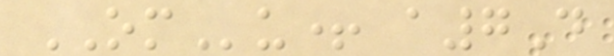OMu+ a7D
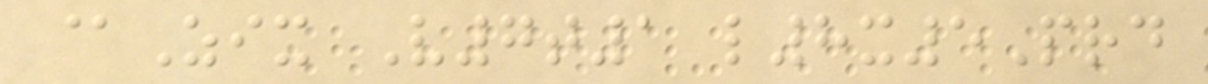@Zix V7t1 l8x5Prd
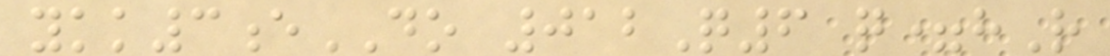ykk3eDO 012Q6 q=hR
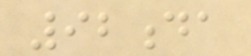92da
